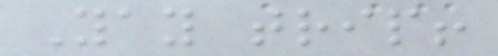Yay trip!
